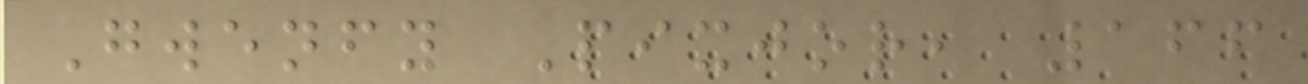Gwenfy Pixjor, 166
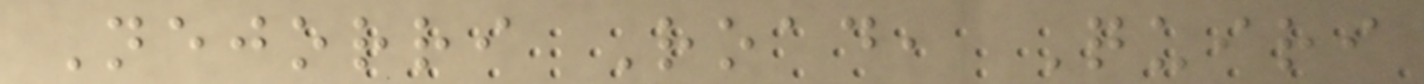Nejorri Road, Quiri
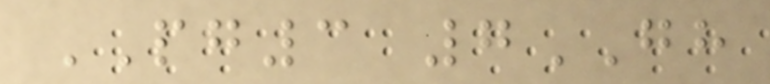PG3 7GH
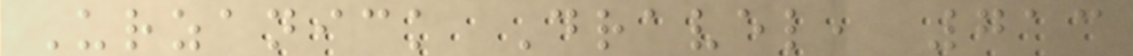Urzanick Dravel, 713
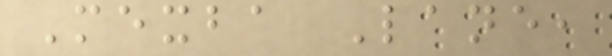Mexba Lane,
